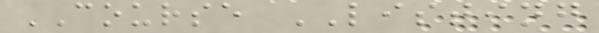COURSE LISTING
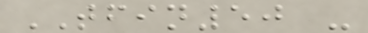TFIN50 -
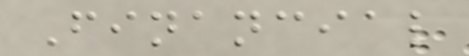Financial
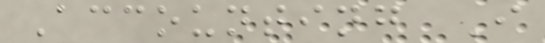Accounting I
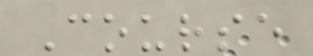Course
